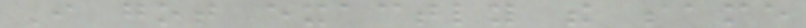I got exactly the same
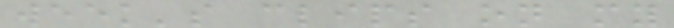week's clips on my
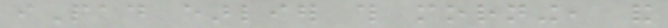iPad earlier this morning, and
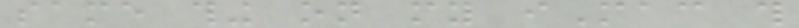same thing on my iMac this
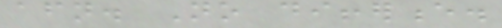afternoon. No difference.
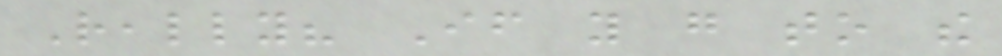Really? If you go to the
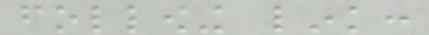following link:
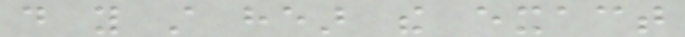do you still hear the exact
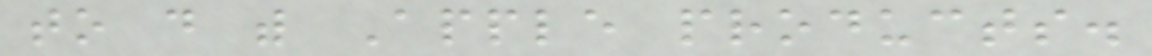to do with Apple products.
